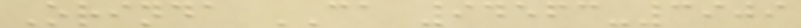Orinda CA 94563-3909
